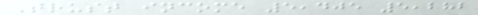Trust income 5,405 5,282
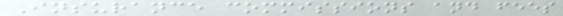Insurance commissions and fees
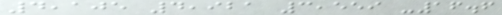4,105 4,921 3,559 -16.6
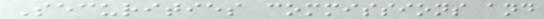Securities commissions and
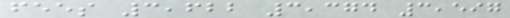fees 3,622 3,374 3,597
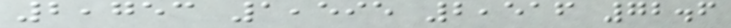2,753 1,595 2,516 72.6
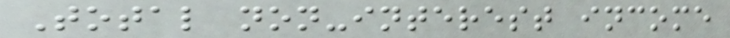Total non-interest income
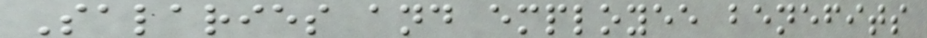Salaries and employee benefits
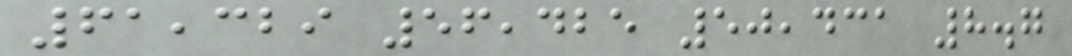61,329 56,425 50,431 8.7
